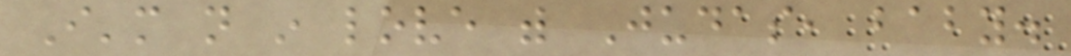I'm not in love with Judas, baby.
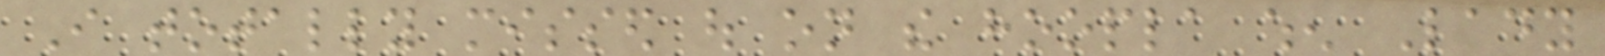I totally missed out on the hoopla when Lady
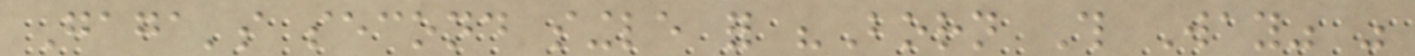Gaga's second single for "Born This Way" was
